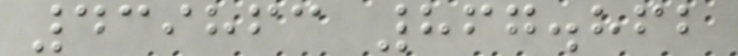439863 867.862
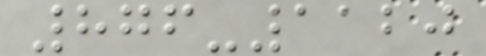876-1120
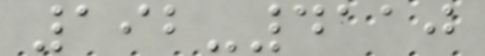192-4110
